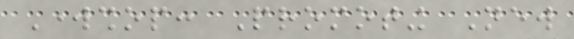Workshop: Promoting New
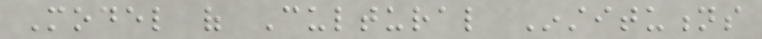Model of Cultural Institutions
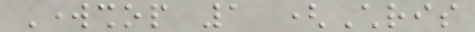Workshop 1 (Chris
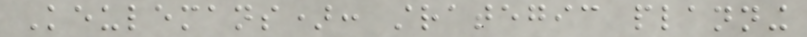Keulemans): strategic planning
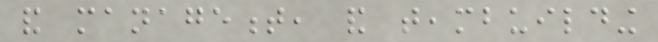and management, and teambuilding
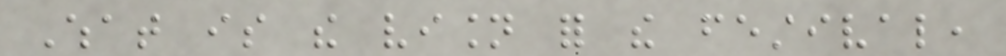What is the vision for the festival,
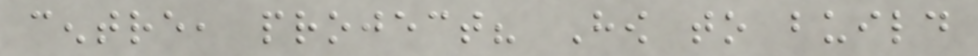centre, project? How to build
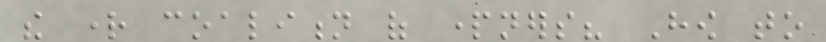the right coalition of partners? How to
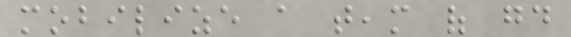mobilize a team of good
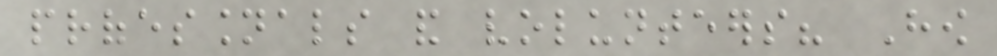professionals and volunteers? How
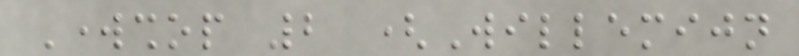Workshop 2 (Willemijn
